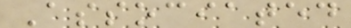Associated
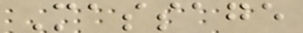Massage
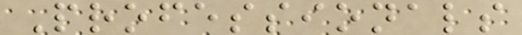Professionals
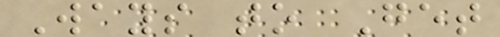Ways to Get
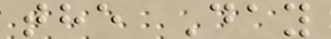the Day
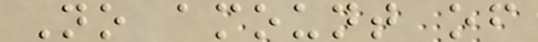No amount of
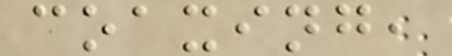coaxing,
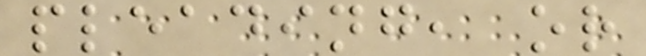pleading, or
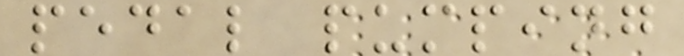pedal pumping
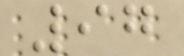97
